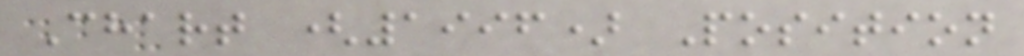Chart (1996) Position
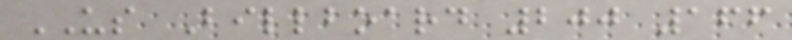US Billboard 200 166
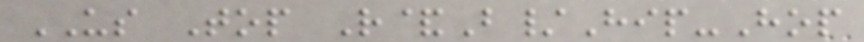US Top R&B/Hip-Hop
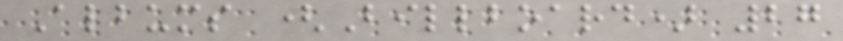Albums (Billboard) 27
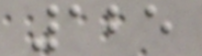125
